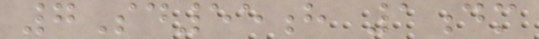7Sd55h 1dm
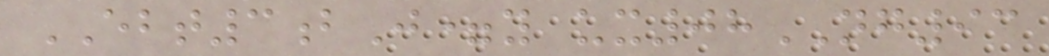EBT3bJ=y ux08NG93
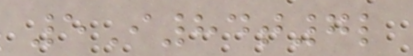5I84t7l
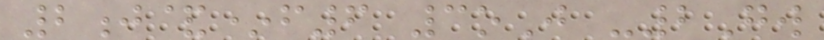2j&*f6 3oJ -2Gw
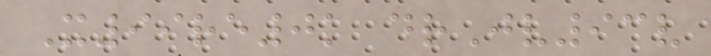X99re0k drJv93v
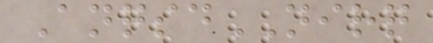AnqsdNIRQ
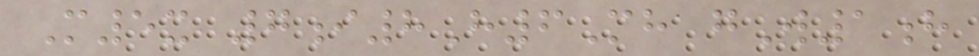M5x 7i8H6Mh gW1h
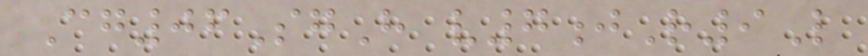Cg06SgH v7jR9L
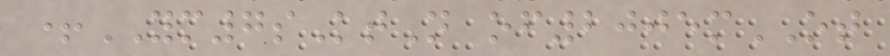+YM7sKtN of2005mOT
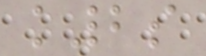k2s
